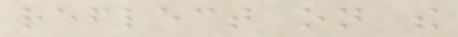reflect on the
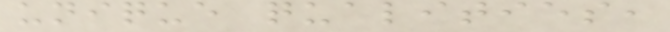unique qualities,
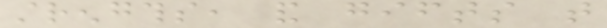strengths, and gifts that
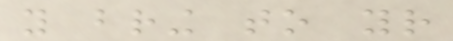you bring to your
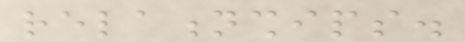relationships.
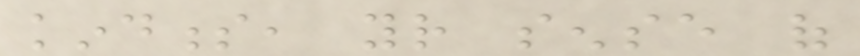kindness, your sense of
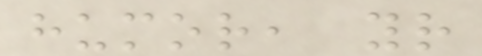humor, your
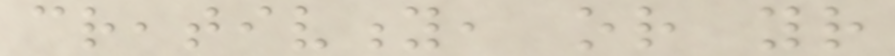creativity, or your
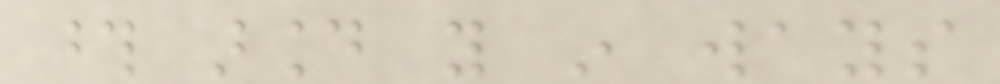those around you in ways
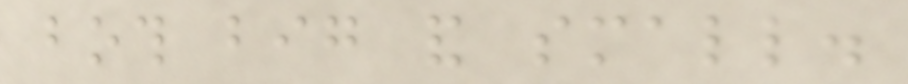both big and small.
